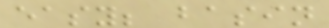easy; basin
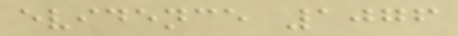evidence 1076
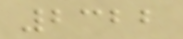2322
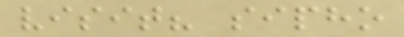visit? sipho
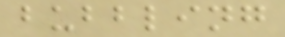bubbling
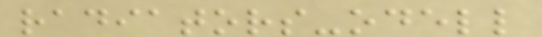radiators-odell
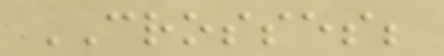CROSSES;
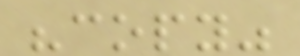"copy"
